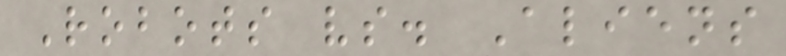Robots vs. Aliens
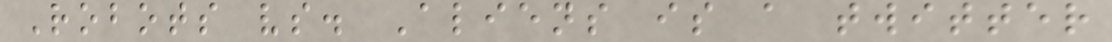Robots vs. Aliens is a twitter
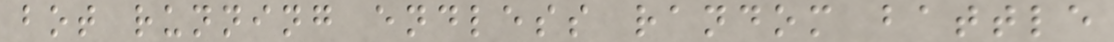bot running endless random battle
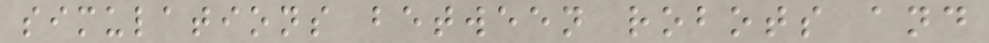simulations between robots and
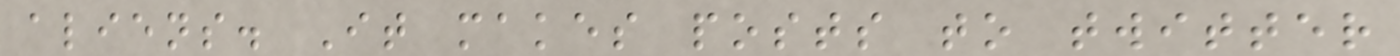aliens. It makes posts to twitter
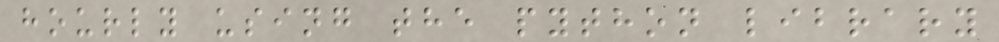hourly using the python library
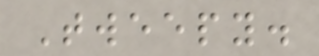Tweepy.
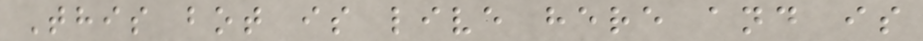This bot is live here and is
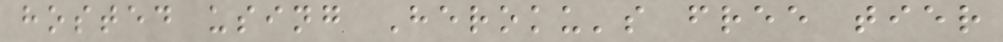hosted using Heroku's free tier
